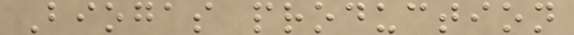Biogas production
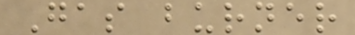Gas burner
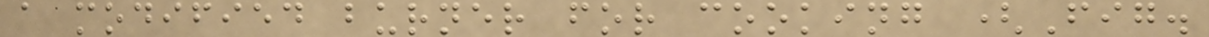a modified burner for cooking (Fig.
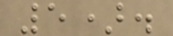5).
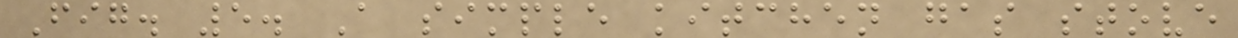Fig. 5. A simple kitchen gas stove
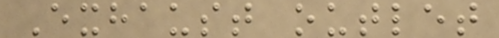Exhaust outlet
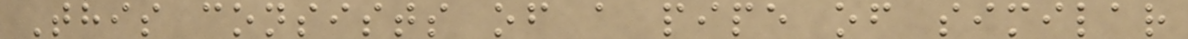This consists of a pipe of similar
